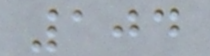104
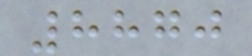8870
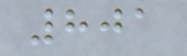801
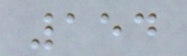154
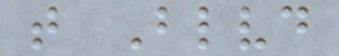t Blvd
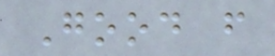Good f
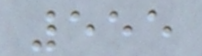555
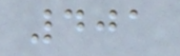401
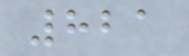821
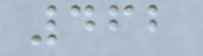462
